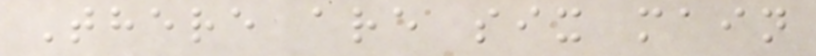There are six main
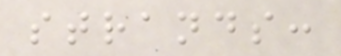strands:
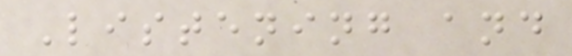Listening and
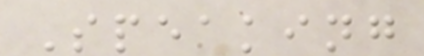Speaking
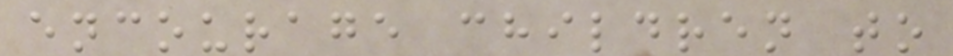encourage children to
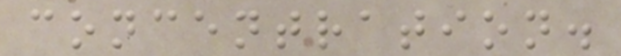concentration.
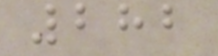282
